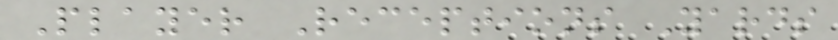Player Receptions Yards
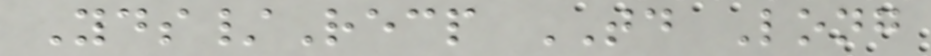Yds/Recp TD Long
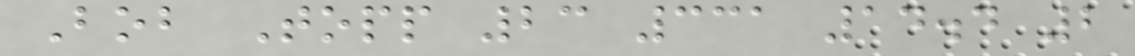Bob Topp 23 331 14.4 2
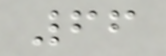66
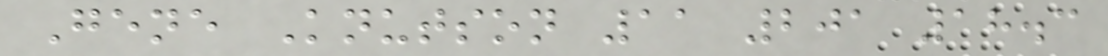Gene Knutson 11 201 18.3
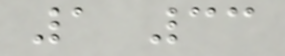1 33
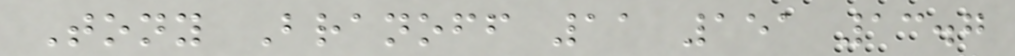Tony Branoff 11 151 13.7
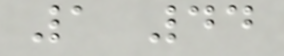1 44
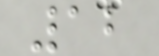12
